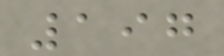197
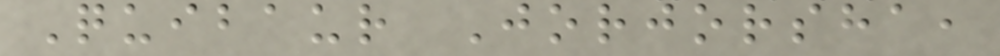Quibaur Jorjorsha,
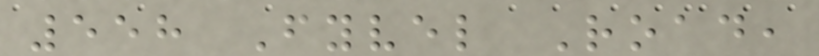558 Fyvel Road,
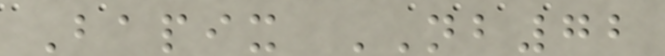Bapix NB72
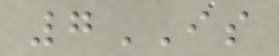7IS
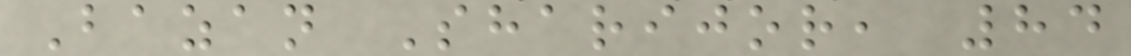Bazan Sharijor, 84
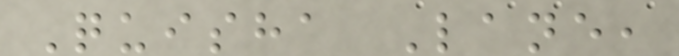Quisha Lane,
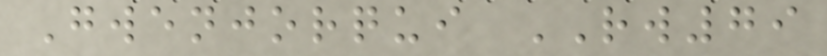Gwenjorqui RW79
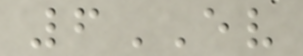6EV
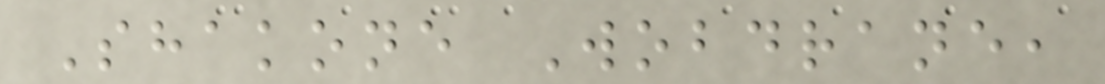Shakone Wobdrane,
